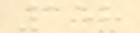158
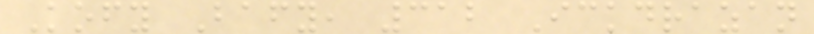Kofy Bafy, 312 Ickdrazan
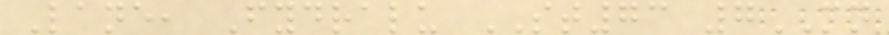Lane, Fydralu ST73 7MN
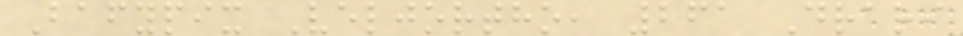Bafypix Veljortho, 261 Drari
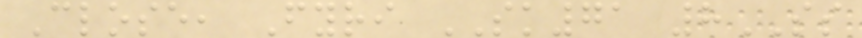Close, Fyri SK71 8SS
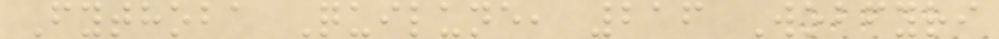Fythoba Quilune, 216 Wobfyri
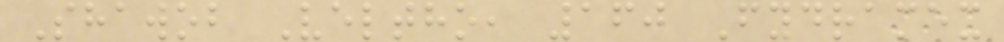Shawob Veltho, 160 Fydramex
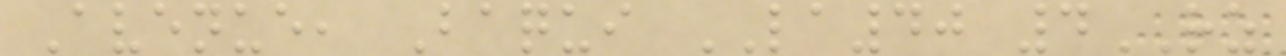Avenue, Baqui LA40 4RZ
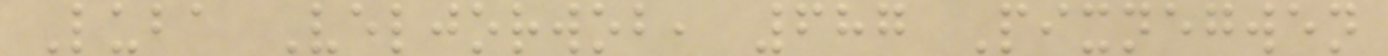Luba Veljorwob, 687 Pixnegwen
